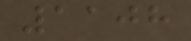1108
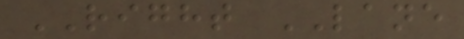RIGHT LANE
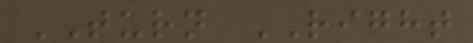TURN RIGHT
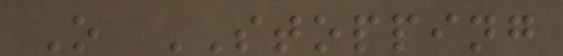O STOPPING
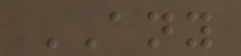ANY
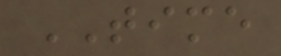TIME
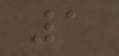1
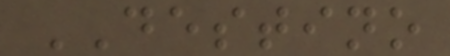DESTINO
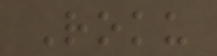Roku
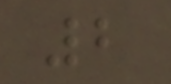2
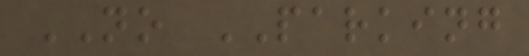NO PARKING
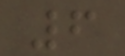6
